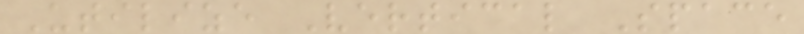Utilize Vertical Space
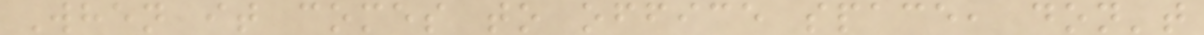When it comes to office space, don't
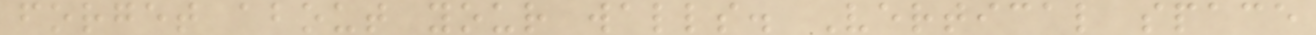forget about your walls. Vertical space
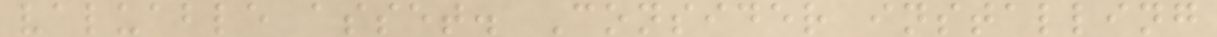valuable asset. Consider installing
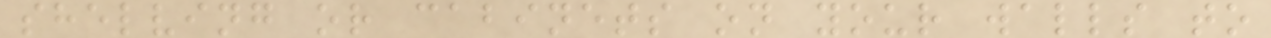shelving or cabinets on your walls to
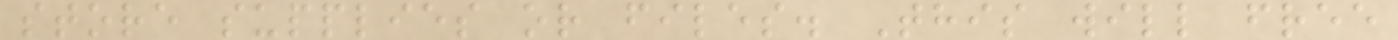store supplies or files. This will free
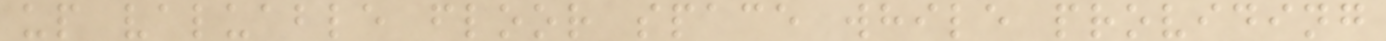up valuable floor space while providing
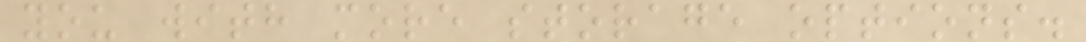you with more storage options.
